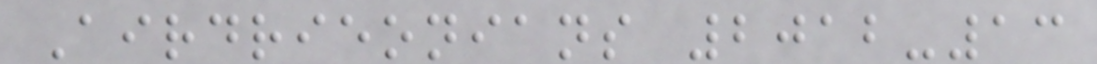Airdrieonians 2012-13
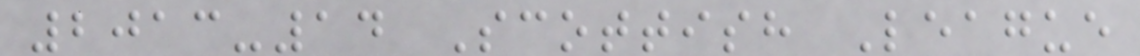2013-14 Scottish League
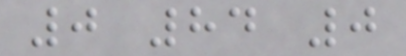0 84 0
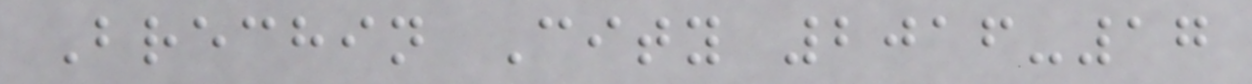Brechin City 2016-17
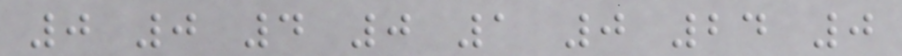0 0 4 0 1 0 24 0
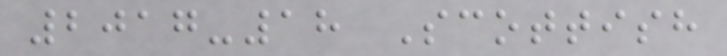2017-18 Scottish
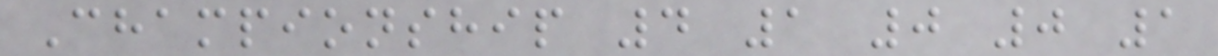Championship 4 1 0 0 1
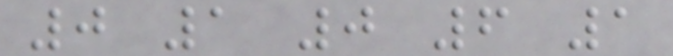0 1 0 6 1
